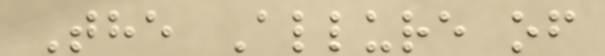The Allure of
